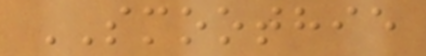SMOOTHIE
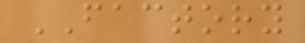FACTORY
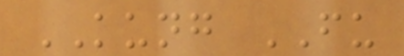KUNG FU
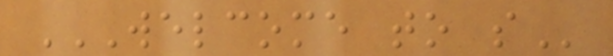WELCOME TO S
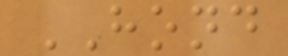HOND
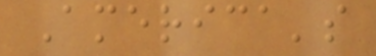America's
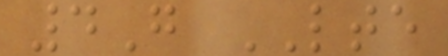4G LTE
